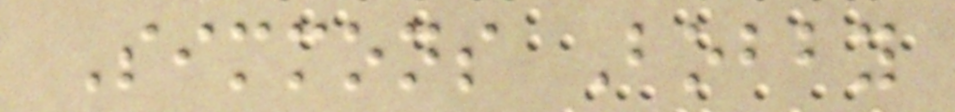Simmons Bobby
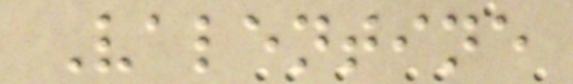Valentine
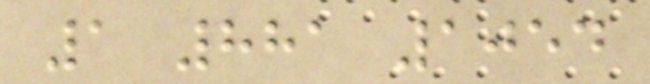1 881 1054
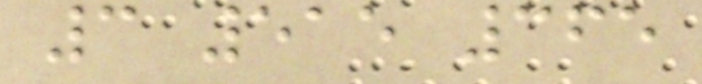3 515 365
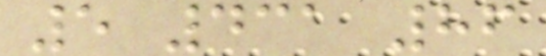5 431 86
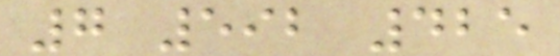7 592 425
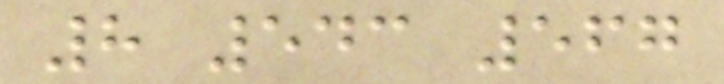8 543 567
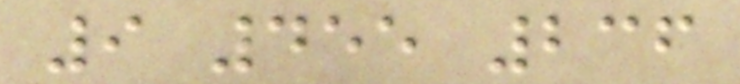9 455 236
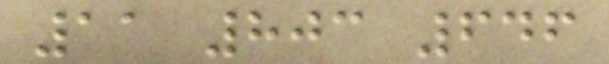11 803 646
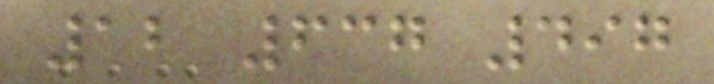12 637 497
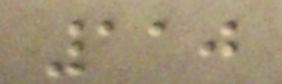110
